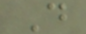D
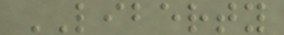LIBERTY
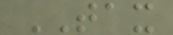TAX
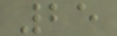25
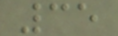35
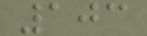103
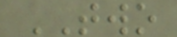TWO
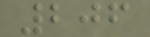206
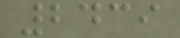2439
